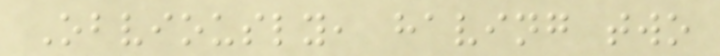Obviously, having two
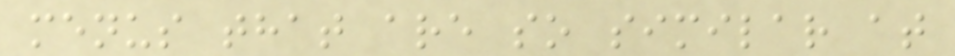menus that are so similar at
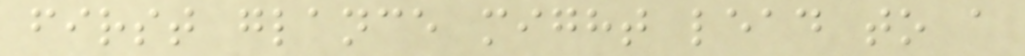first glance might lead to a
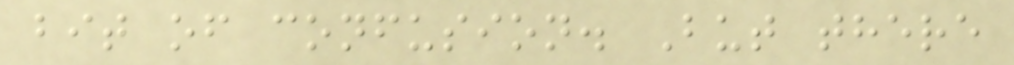bit of confusion. But there
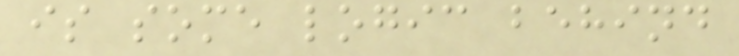is some logic behind
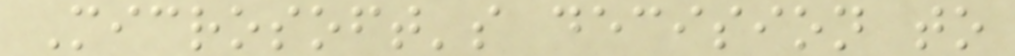Microsoft's decision to
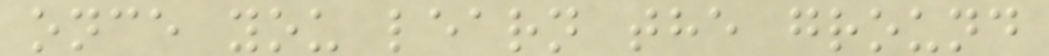once you learn the ground
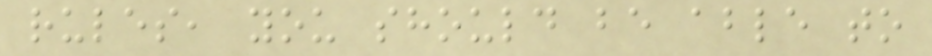rules, you should be able to
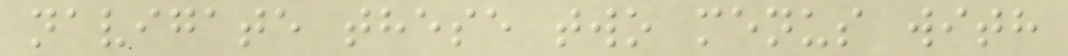navigate these two menus with
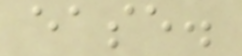ease.
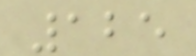125
